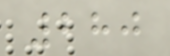280
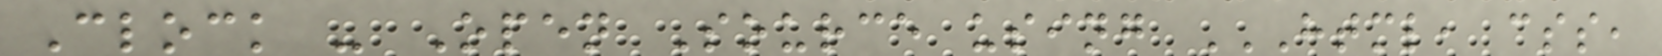Clock - Open Source using HTML, CSS,
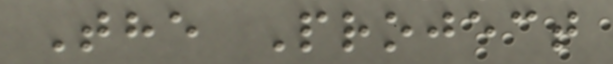The Project
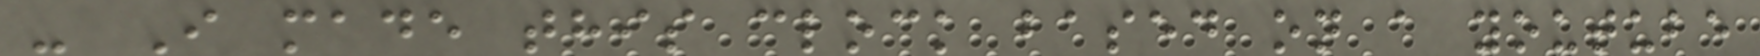- I made this clock based on a youtube
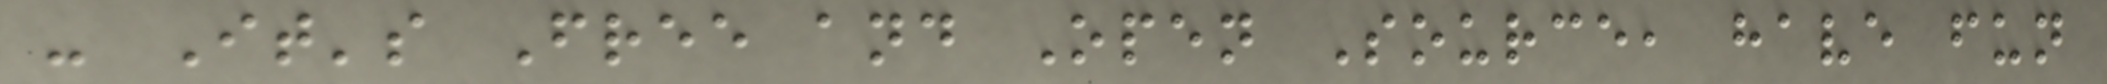- It's Free and Open Source, have fun
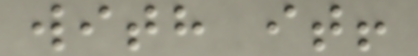with it!
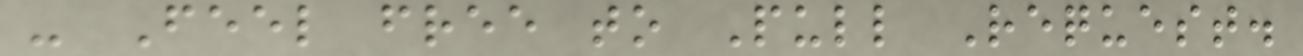- Feel free to Pull Request.
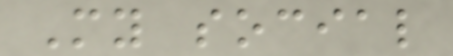My social
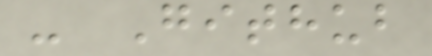- Github
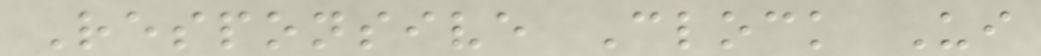Responsive Clock Ui
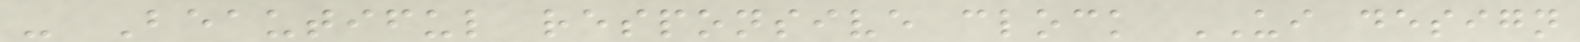- Beautiful responsive clock UI design
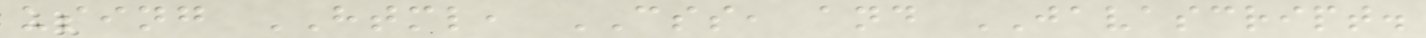using HTML, CSS, and JAVASCRIPT.
